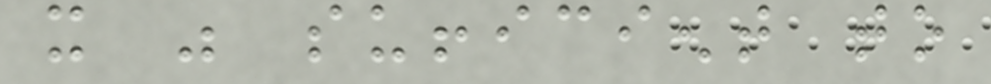it was sufficient to
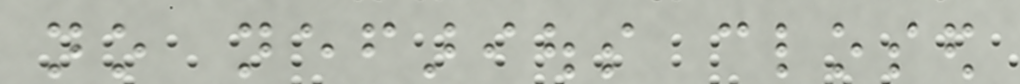no nefarious closed
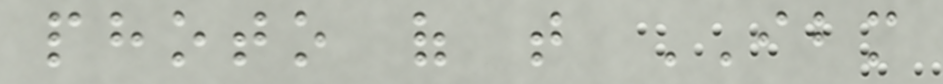photo of that IBM
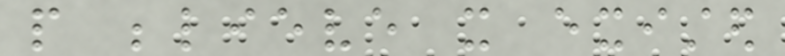people believe it existed
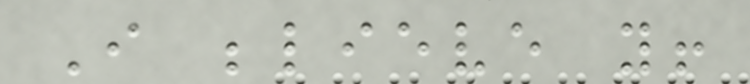I believe you!
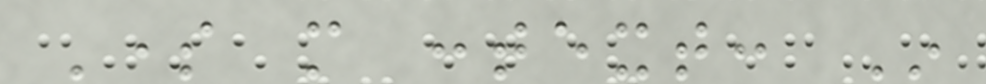Some more context: In
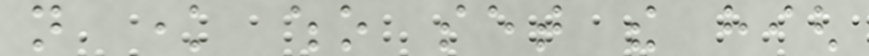not know who set the high
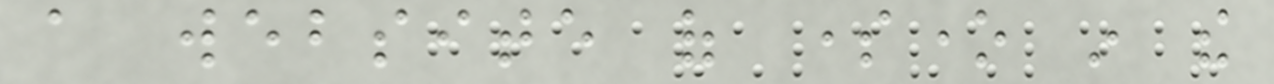a website of someone in the
